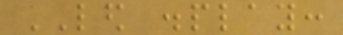LED display:
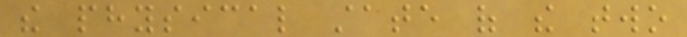the physical state of the two
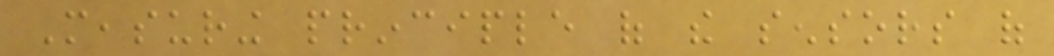Measuring principle of the sensors of
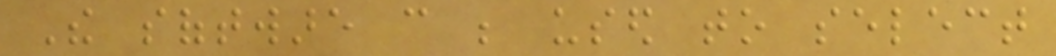The software can be used to select
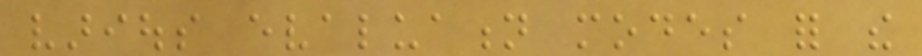various evaluation modes for the
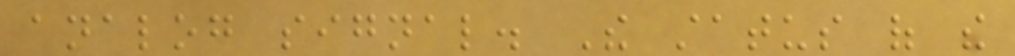analog signal. The status of the
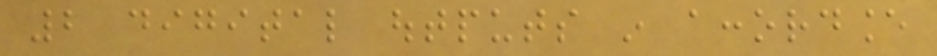2 digital outputs in accordance
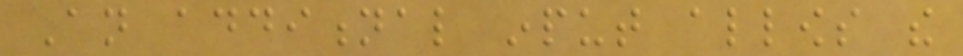An additional input allows the
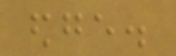edge.
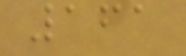161
